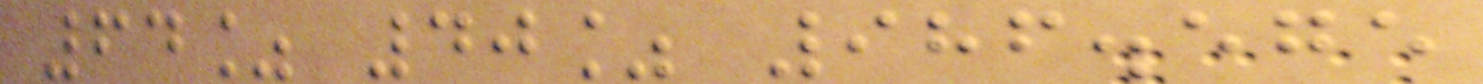64% 40% 986.575
